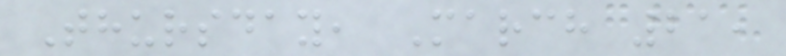Thursday, March 21,
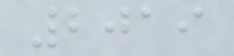2019
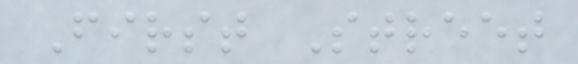First Street
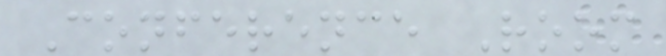Conference Room
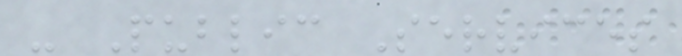- Public Services
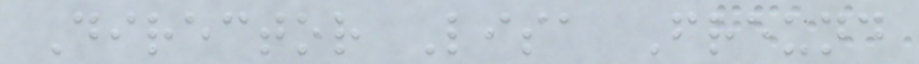Director Lisa Freund
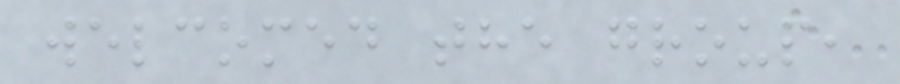welcomed the group,
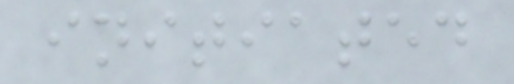initiated
